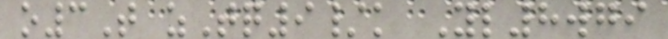o3T zTq9/k Yl8wgi
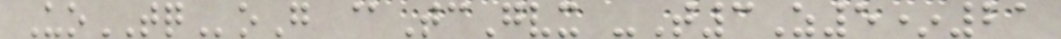UoTQoG @TcGvx -T3Z5*21
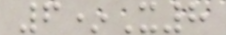6*X8
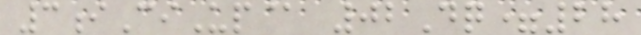3iCiUp@ 02Dq=28
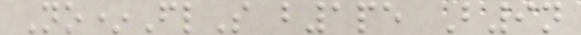No*FlS b1pe B9n
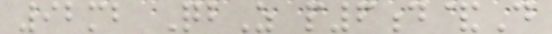92mb QbZ p6d&D
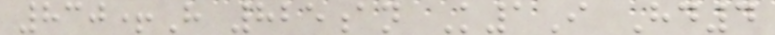830+H 825an K1I Hd4
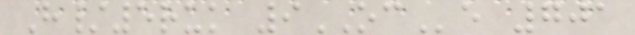H/5ruk 9OCe 701
